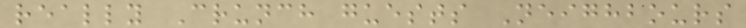really Crunch guests Neighbours
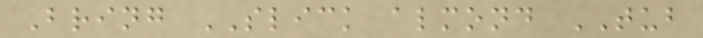Bring SLICK almond TUB
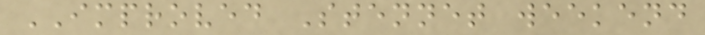IMPROVED Stennet weekend
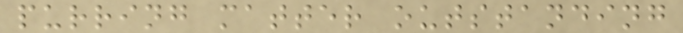purring matter outstanding
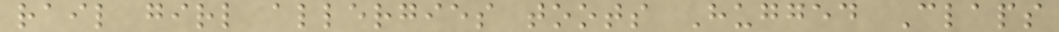rail girl allergies toots Hugged Claps
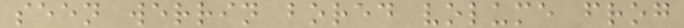seen werrin bored volume frog
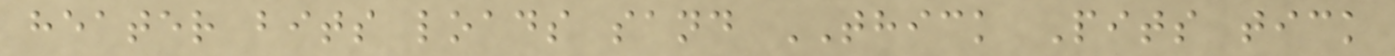heater bits loads sand THICK Pits tick
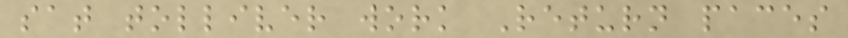sat tolliver work Return paces
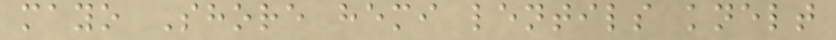mayo Shore hemi lentils knelt
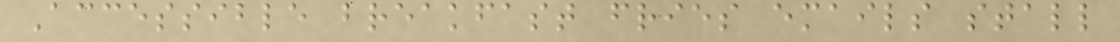Accessible breakfast fries emails stall
